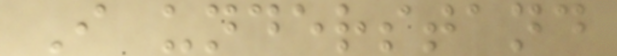I understand
